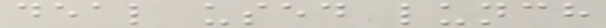deal used lunch
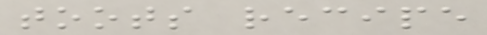toots recipe
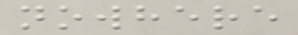nowhere
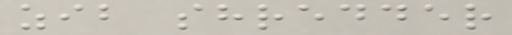zib shredder
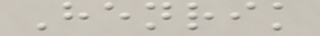Henrik
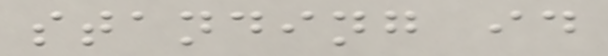standing id
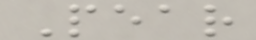Pear
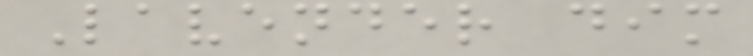Lavender dim
